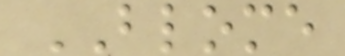BLOME
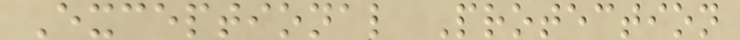Exceptional Protection
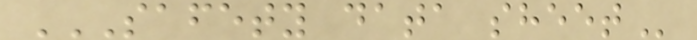SAFETY DATA SHEET
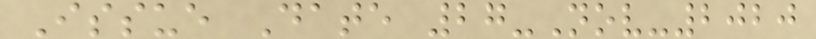Issue Date 27-Nov-2020
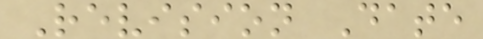Revision Date
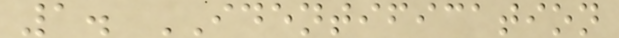1. IDENTIFICATION
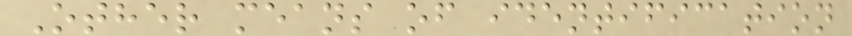Other means of identification
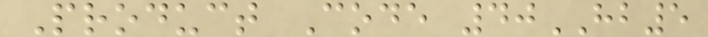Product Code 40HB5
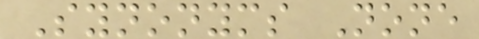Synonyms None
